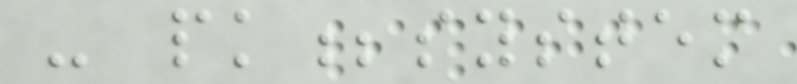- pk;system
